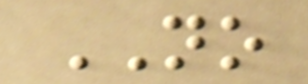NO
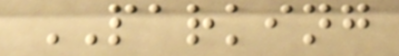PARKING
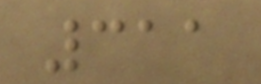311
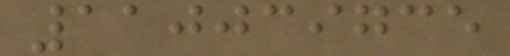110039735
